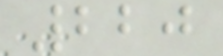220
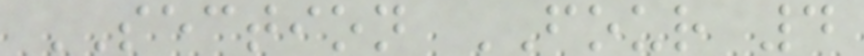SECTION FOUR 4
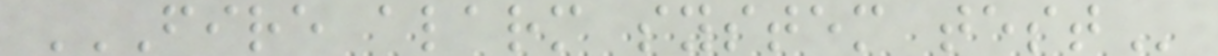FIRE ALARM SYSTEM TEST
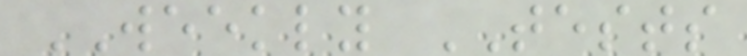WEEKLY TESTS
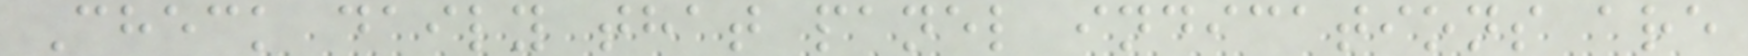Check daily that panel indications are
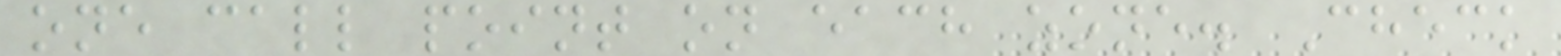one call point on each zone. Check
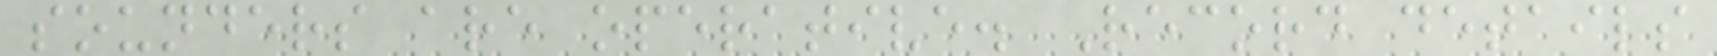sounders are operative. Record details
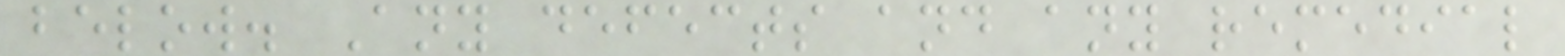below. Any defects and any remedial
